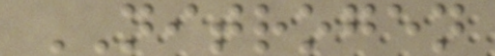NITROGEN
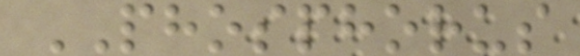PHOSPHORUS
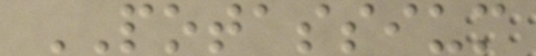POTASSIUM
